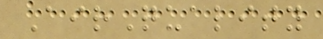AirQuality
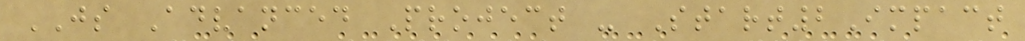JS Advanced Project - Start2Impact
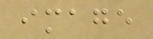image
